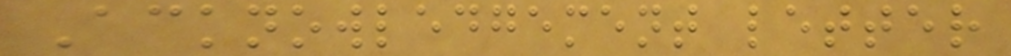Acknowledgement letter
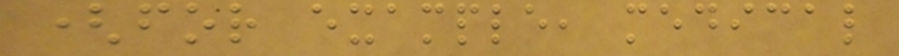(for example, medical
